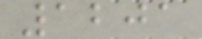1201
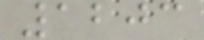1203
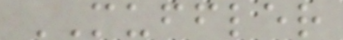MUFFLER
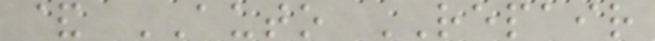& AUTO REPAIR
